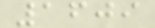1609
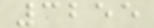3255
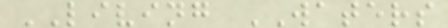LIVING WATERS
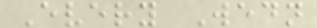Every Wedn
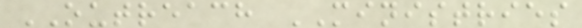OUTREACH MINISTRIES
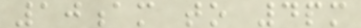10am to 4pm
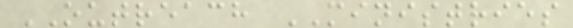OUTREACH MINISTRIES
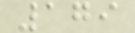179
